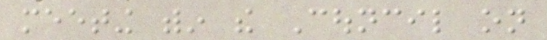meeting within the Council on
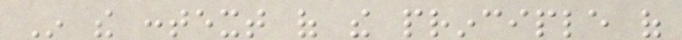In the context of the principle of
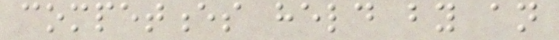competences held by an
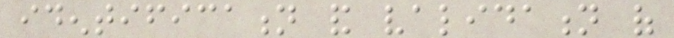identification and validation of
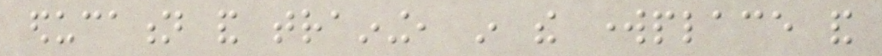education and training, in the workplace and
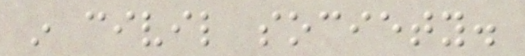in civil society.
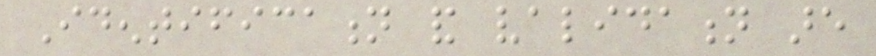Identification and validation are
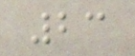23
